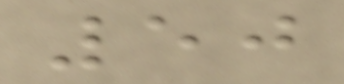50
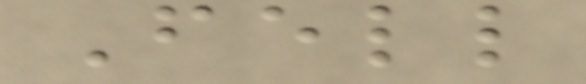Fell
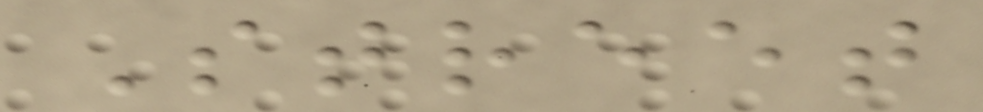Street
